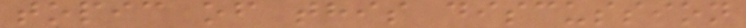topic of this discussion
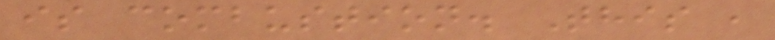is combustion. This ,
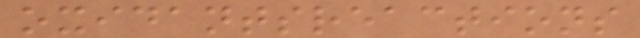oxidantsreactions
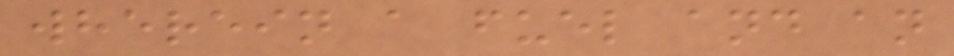wherein a fuel and an
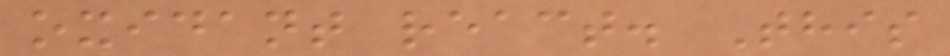oxidant react. This
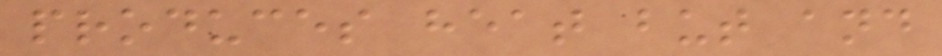produces heat but and
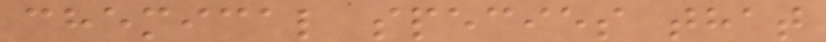chemical species that
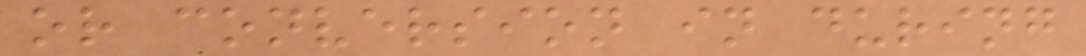or conversion in during
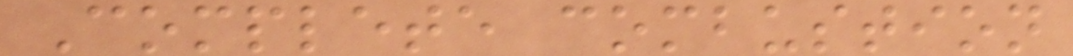Complete combustion
